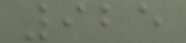925
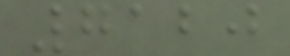7120
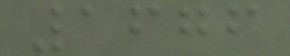1676
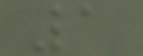1
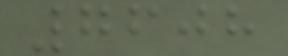7608
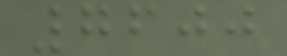7600
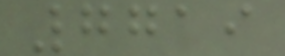7719
